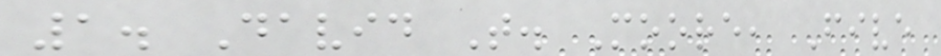1. David T. Moore, Five
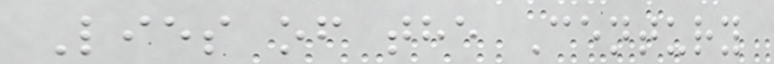Lies of the Century
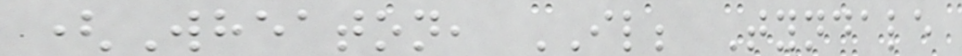(Wheaton, IL; Tyndale
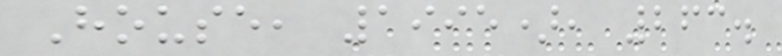House, 1995), 263.
